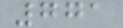771
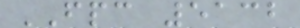FPC 5132
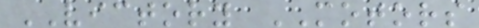VICTORY MOTORS
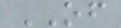OF
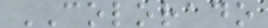COLORADO
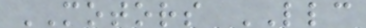MOTORS LLC
